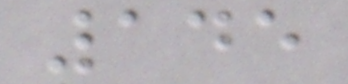145
